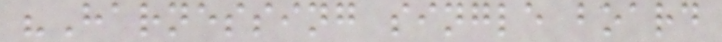"Harnessing single board
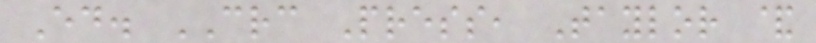Ed. CRC Press, Taylor &
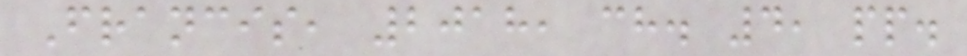Francis, 2018, ch. 4, pp.
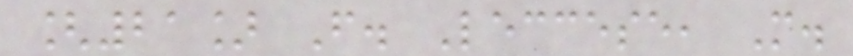[21] F. Leccese, M.
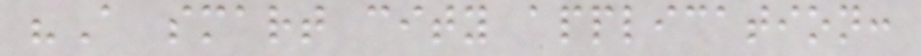"A smart city application:
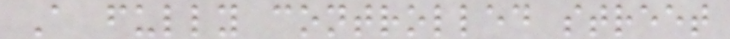A fully controlled street
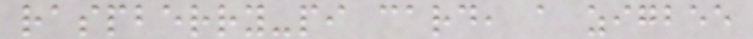raspberry-pi card, a zigbee
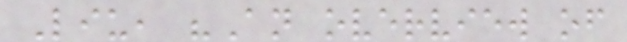Liu, "An overview of
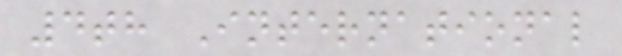4th International
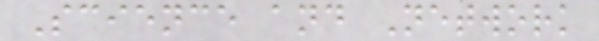Science and Network
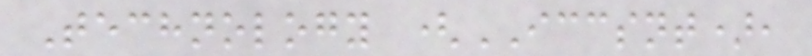Technology (ICCSNT),
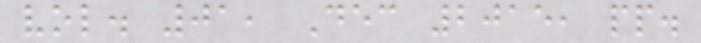vol. 01, Dec 2015, pp.
